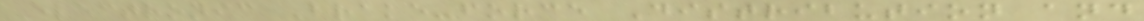Electronic Brake-force Distribution and
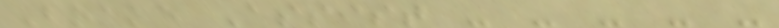Brake Assist - - - - -
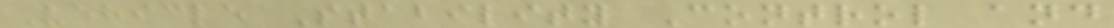Vehicle Stability Control and
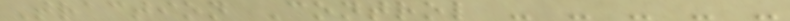Traction Control - - - - -
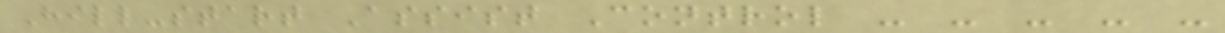Hill-start Assist Control - - - - -
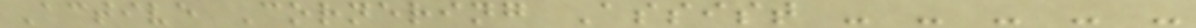Active Cornering Assist - - - - -
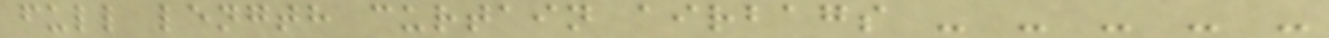full length curtain airbags - - - - -
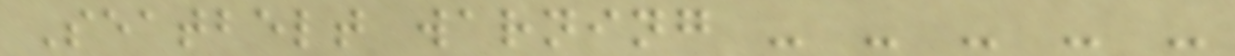Seatbelt warning - - - - -
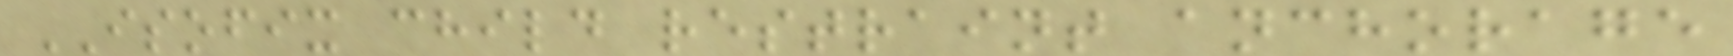ISOFIX child restraint anchorage
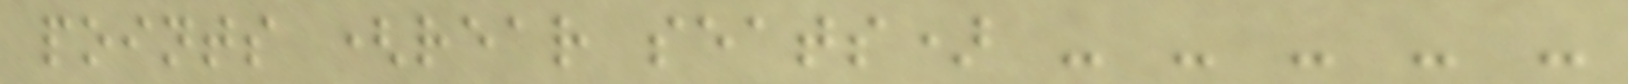points (rear seats) - - - - -
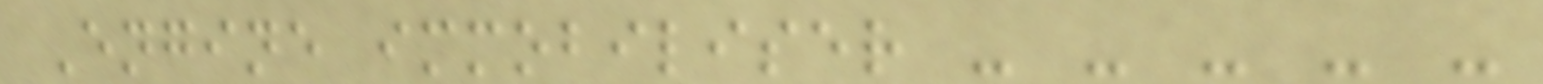Engine immobiliser - - - - -
